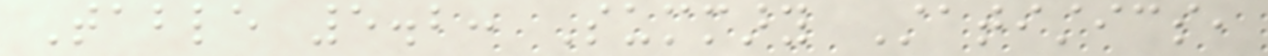Table 5.2: Summary Statistics,
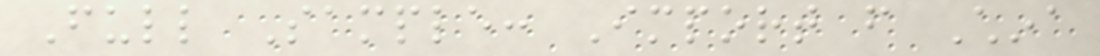Full Sample: Import from China
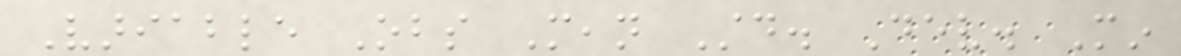Variable Obs Mean Std. Dev. Min
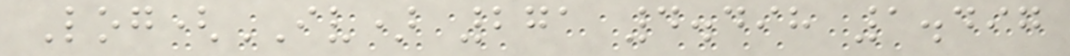Log(IV) 271 4.498 1.497
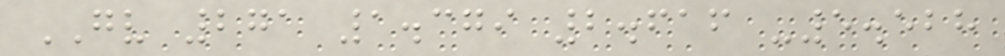GV 271 1.379 2.616 -5.528
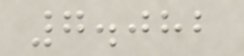7.082
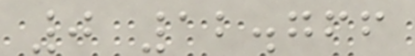0 12.766
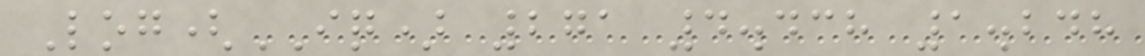Log(IQ) 271 4.438 1.248
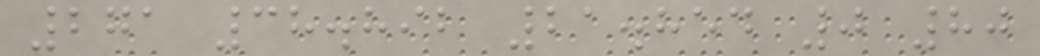271 38.892 21.854 0 80
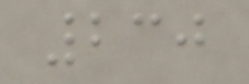230
